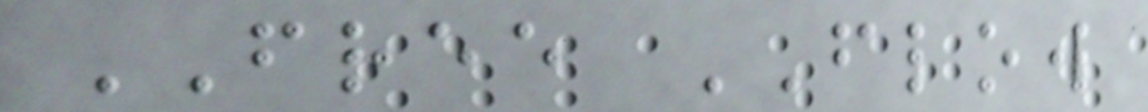FREE FLOW
